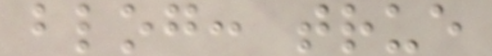blog: true
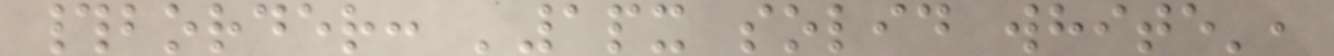#border: '1px solid white',
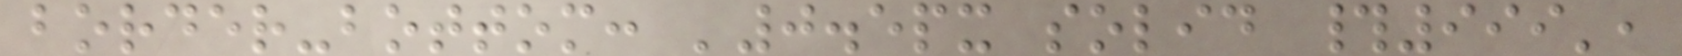border-bottom: '0.5px solid #999',
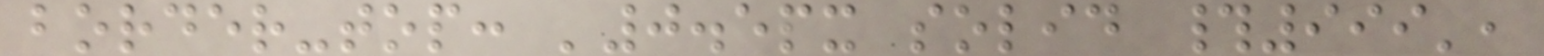border-top: '0.5px solid #999',
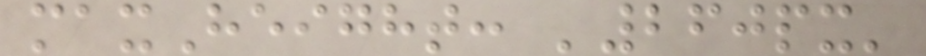maxHeight: '260px'
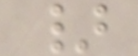}
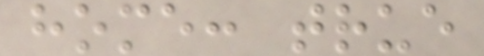home: true
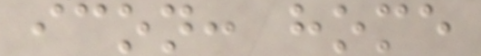icon: home
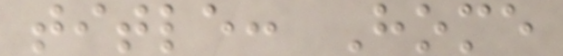title: Home
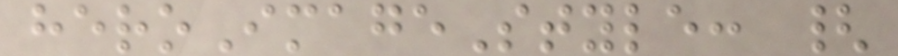heroImageStyle: {
